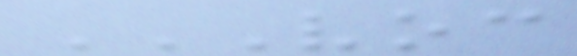VOC
